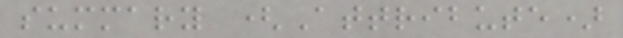summary (Attribute)
